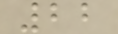22
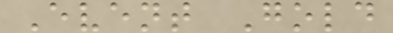Event Gold
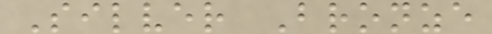Silver Bronze
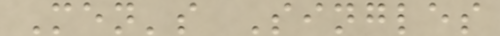Men's Singles
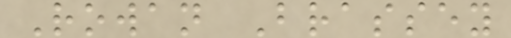Rowan Brassey
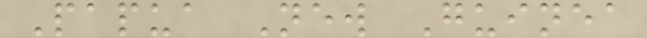Papua New Guinea
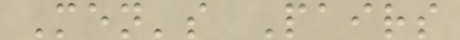Men's Pairs
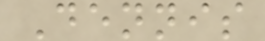Dennis
